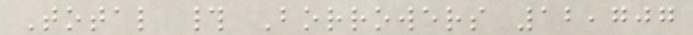Total # Borrowers 12,707
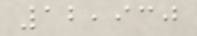12,930
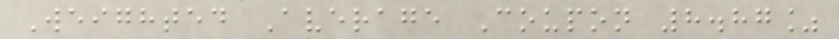Weighted Average Coupon 8.87%
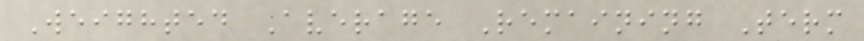Weighted Average Remaining Term
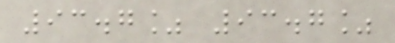93.7% 93.7%
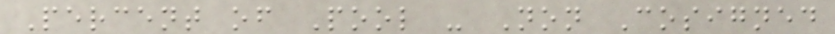Percent of Pool - Non Cosigned
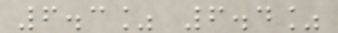6.3% 6.4%
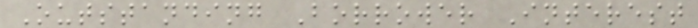Outstanding Borrower Interest
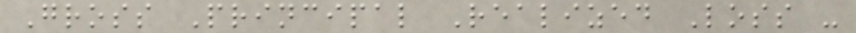Gross Principal Realized Loss -
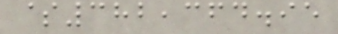$382,364.95
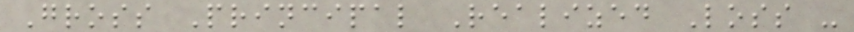Gross Principal Realized Loss -
